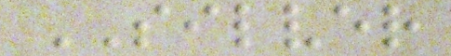SILVER
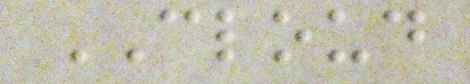CLOUD
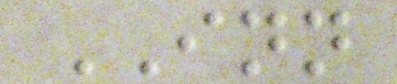INN
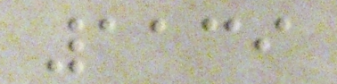1139
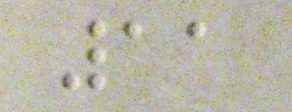11
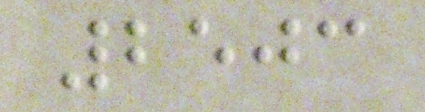2503
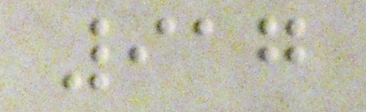917
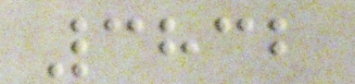3832
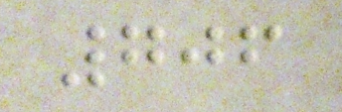706
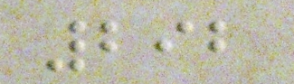292
